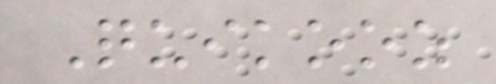Quikooz
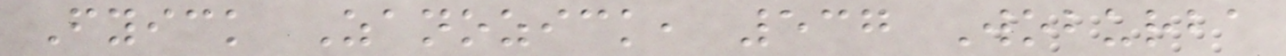Fyick Zanozick, 537 Woburba
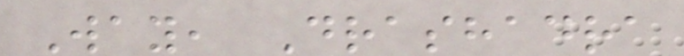Way, Drashadra
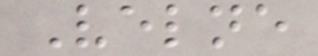Velne
